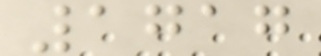1717
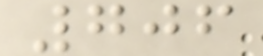706
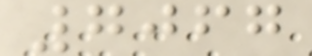7067
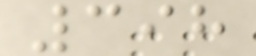398
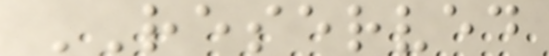RESERVED
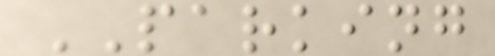PARKING
